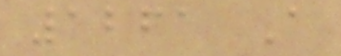1261 A
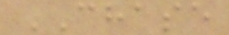CHASE
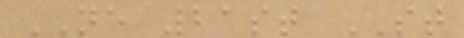NE 21st ST
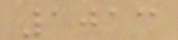1013
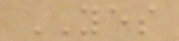YES
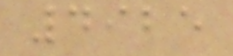4925
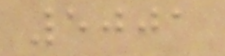5001
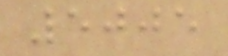5005
